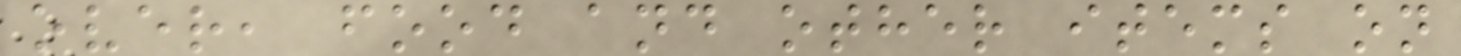over, food and other items on
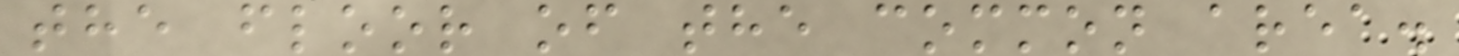the floor of the common area.
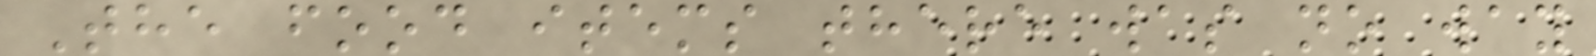The food items there was no way
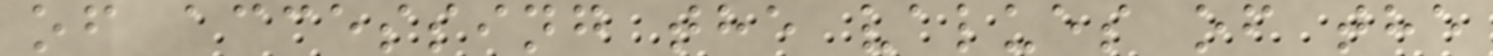of accessing the values of the
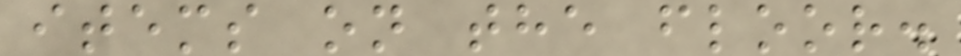items on the floor.
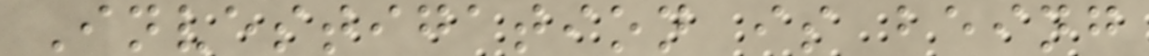Investigation is being
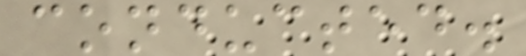conducted.
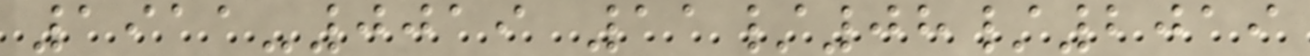1911-0019 11/08/2019
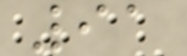91
